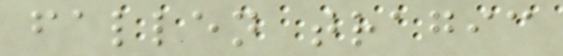fallen tragic
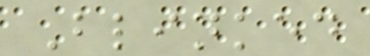Blinked
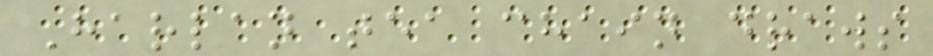Harlan tea chain draws
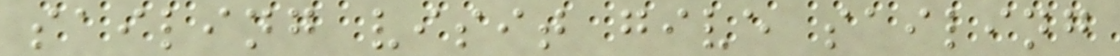sailing visit give sailing
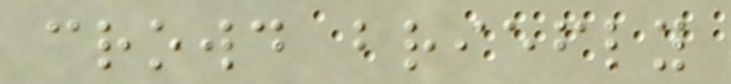crowd briefly
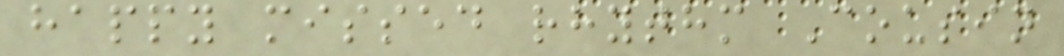happy missed rhythm Cousin
